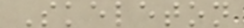Skeleton
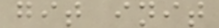git init
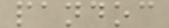pandoc
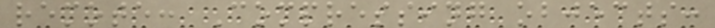remote: Compressing objects:
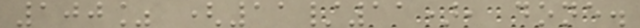100% (11/11), done.
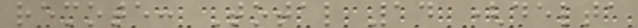remote: Total 14 (delta
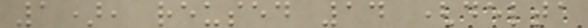1), reused 14 (delta
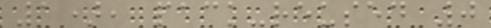1), pack-reused 0
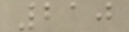210
